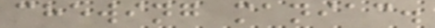chewing maniac.
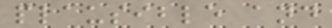plausible and
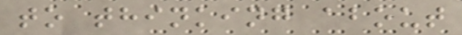to thinking about
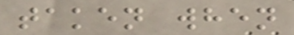taken when
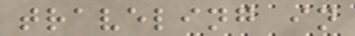traveling in
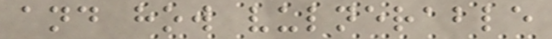and how vulnerable
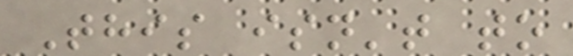This isn't to
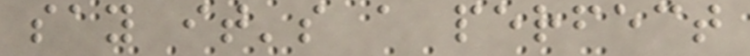say it's a perfect
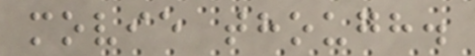movie though.
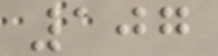107
